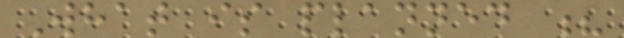What is planned ?
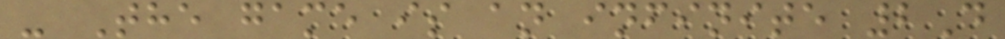- The game is an infinite 2D
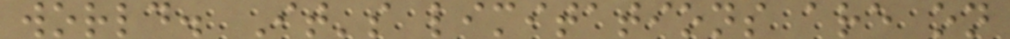world. It's limitations are on
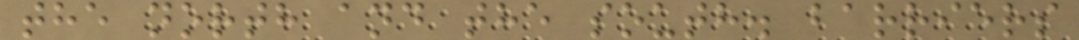the north and the south. barriers
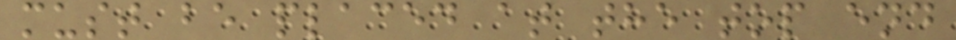must be placed at the top end
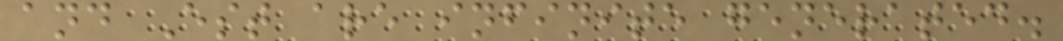and Est are infinite generated.
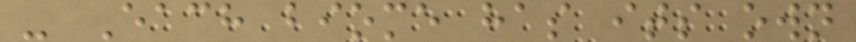- Each biome has its own
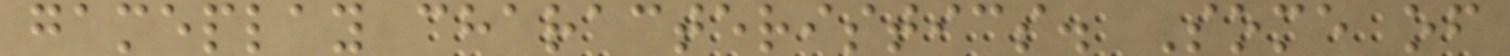gameplay characteristics. Some of
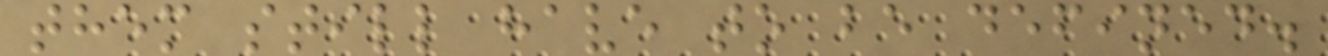them still have to be defined.
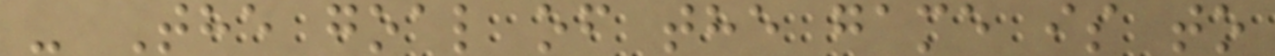- The goal of the game is to
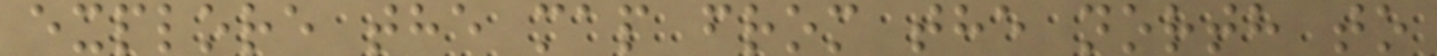explore the map from the north to
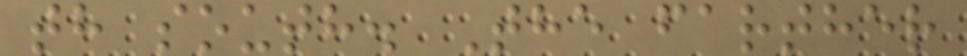th south. The farther
